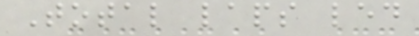Total laps led
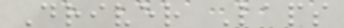Driver Laps
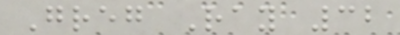Greg Ray 32
